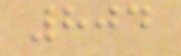804
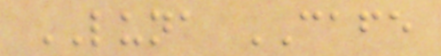LUNA CAFE
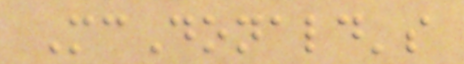McDonald's
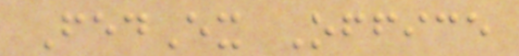FedEx Office
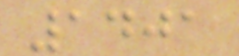1401
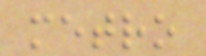metro
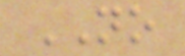NO
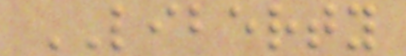LIBERTY
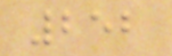252
